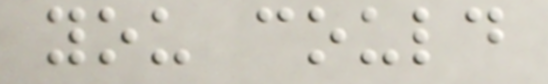you could
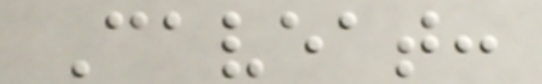Caveat:
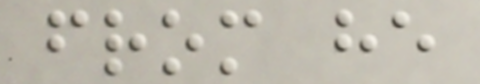from he
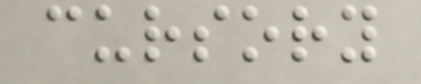cursory
